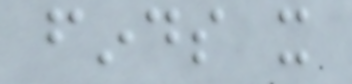finds it
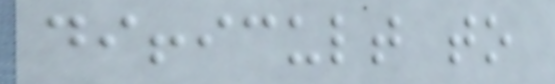difficult to
